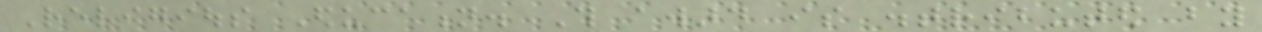Religious Education. This award is distributed by
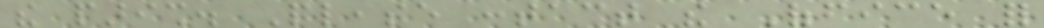the parish. Please contact the Office for
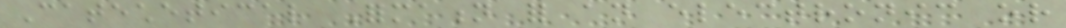Catechetical Formation for an electronic or
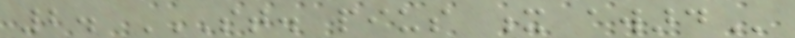2. ST. PIUS X AWARD
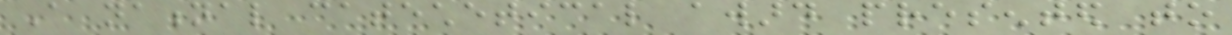A national catechetical award presented to
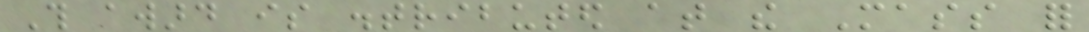This award is distributed at the Mass for
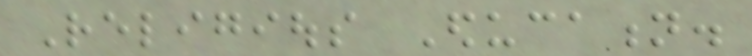Religious Education.
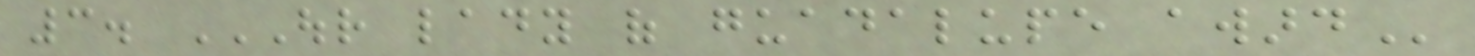3. OUR LADY OF GUADALUPE AWARD
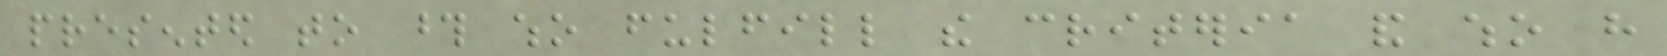presented to those who fulfill the criteria and who have
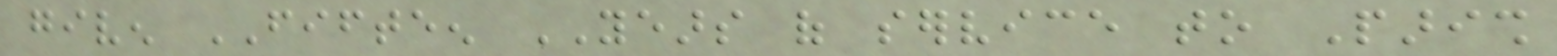given FIFTEEN YEARS of service to Parish
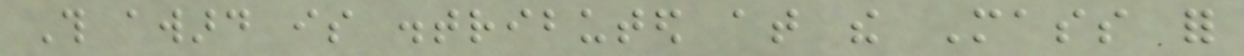This award is distributed at the Mass for
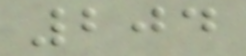204
